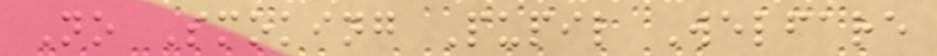No Smoking Pupil Welfare
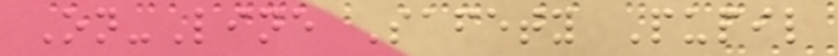On-Line Safety Pupil
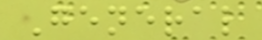General
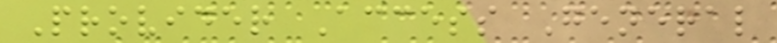Provider Access General
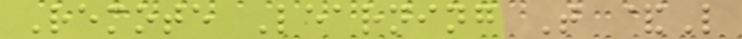Remote Learning T &L
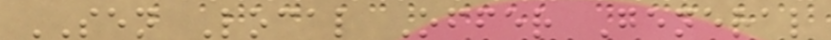SEN Local Offer General
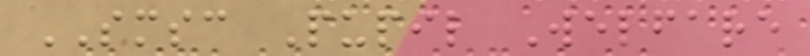SMSC Pupil Welfare
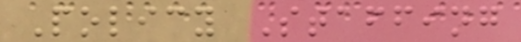Policy Staffing
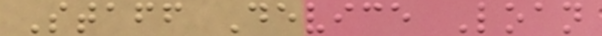Staff Device Loan
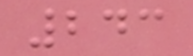243
